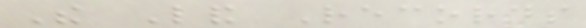The Land Records
